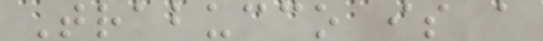Trabucco is a
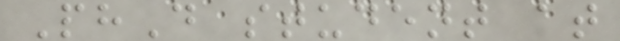PhD student at
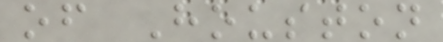of Houston
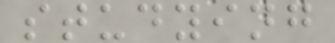studying
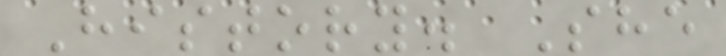History. She
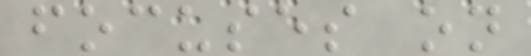focuses on
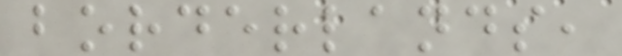borderlands,
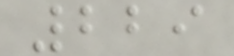229
